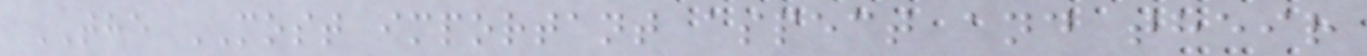THE MOST important aspect and their
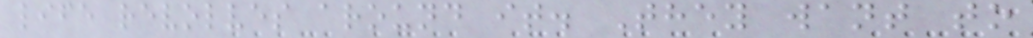life revolves around it. They want to
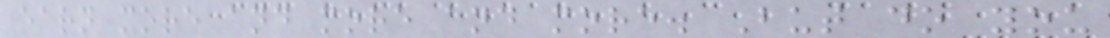earn more and more and more. But do you
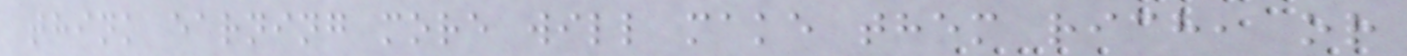think earning more will make them rich, or
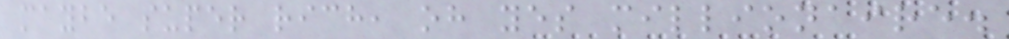maybe super rich, oh yes millionaire.
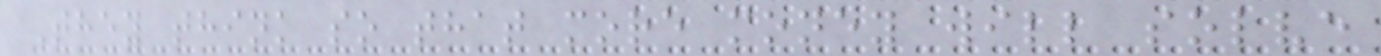They think so that more money will solve
